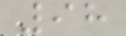98
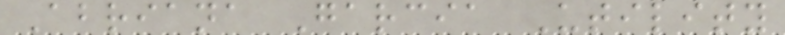Abriana Garcia Utility
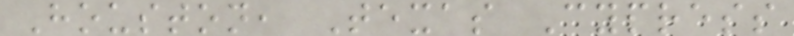Houston, Texas Cypress
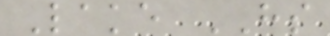Lake HS
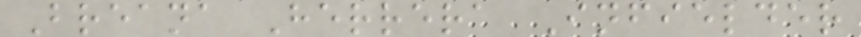Breana Herrera Infielder
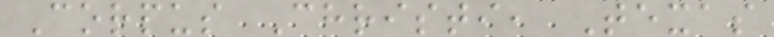Corpus Christi, Texas
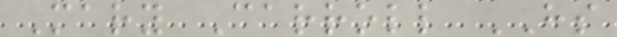Mary Carroll HS
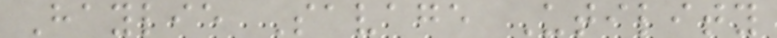Haylie Savage Utility
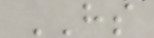HS
